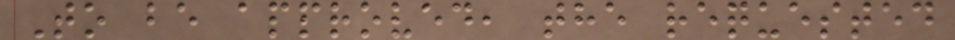To be approved, the requested
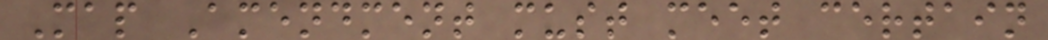Map Amendment must meet certain
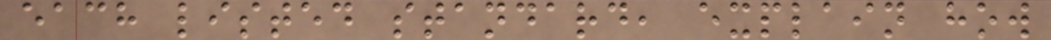each listed standard, explain how
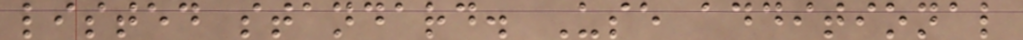listed standard. Use additional
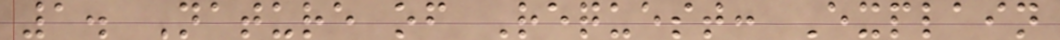1. Nature of Request: Explain
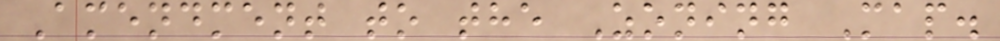Amendment to the Zoning Map.
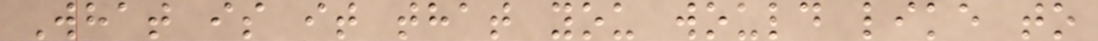What is it that you would like to
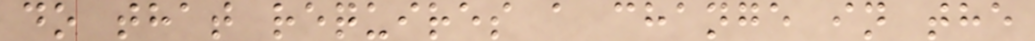do that requires a change in the
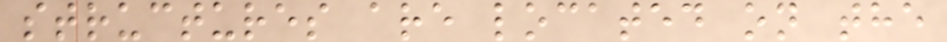structures are located on the
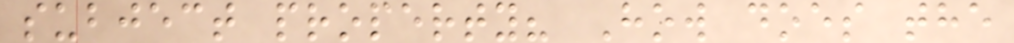subject property? How does the
